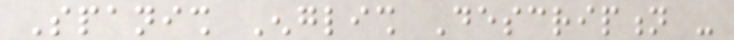Spanish English Description -
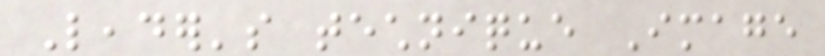Leader's technique Image
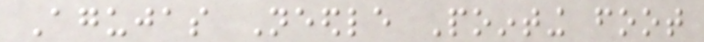Agujas Needle Pointing foot
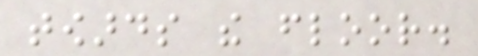towards the floor.
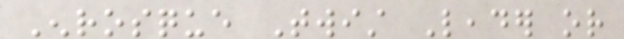Enrosque Twist Leader or
